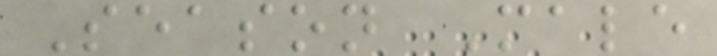Season Male
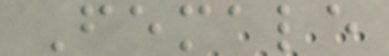Female
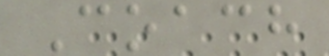Coach
